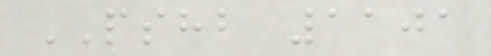PSHB 1101
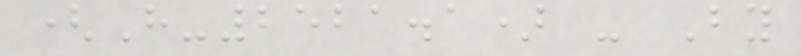(H-2521.1) - By
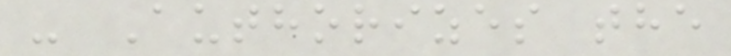- Authorizes the
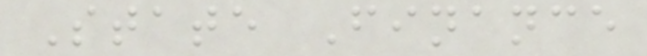State Finance
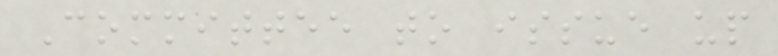Committee to issue up
